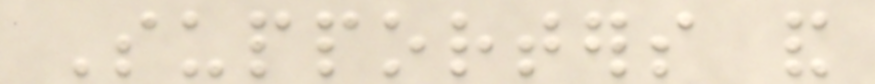Supporters and
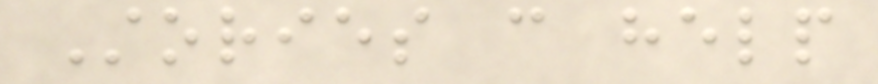Stories can help
